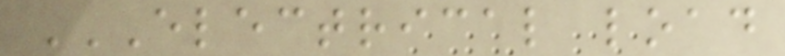ELECTRICAL LOAD
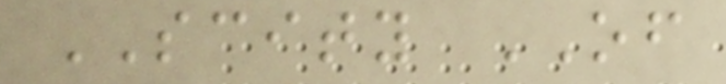SCITY OF
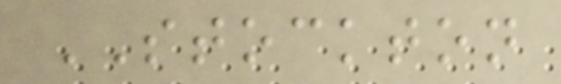STOCKTON
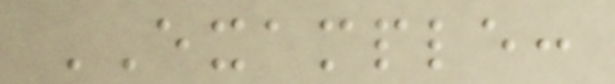EXAMPLE:
